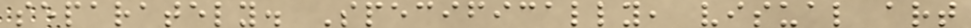separately. Specifically, visual art
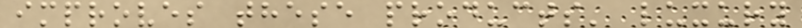improves these products' luxury
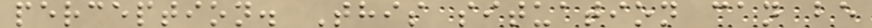perception. This situation can be
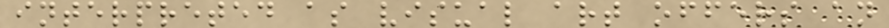interpreted as visual art offers an
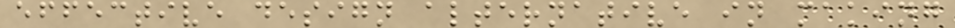effective design alternative in making
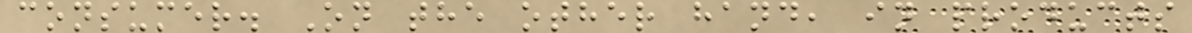consumer. On the other hand, in products
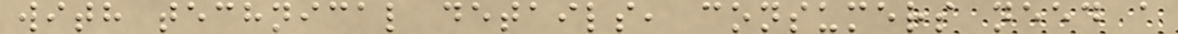with technical details, consumers need a
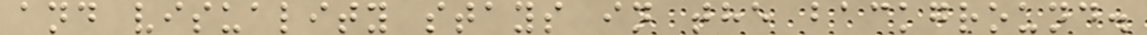and visuality stays in the background.
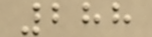288
